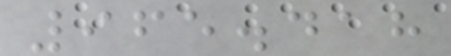965.418
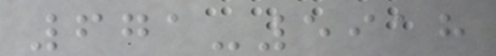671-5918
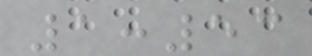1:53
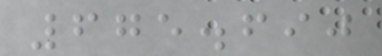675.690
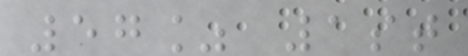57% 1st
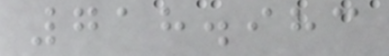718.983
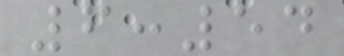6:54
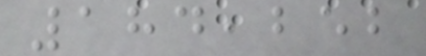184,252
